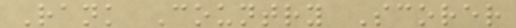Rank Country Scorer
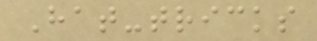Hat-tricks
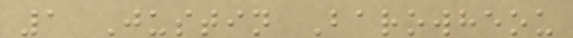1 Justin Barowheou
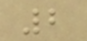2
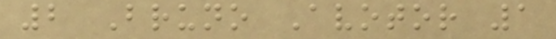2 Bruno Avotor 1
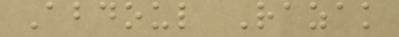Abdoul Razak
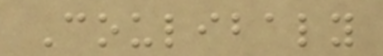Coulibaly
